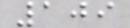109
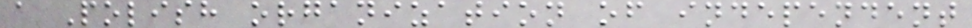a Polish organization of independent
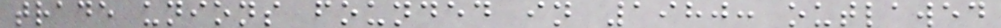trade unions founded in 1980: outlawed
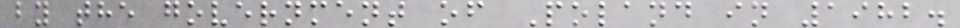by the government of Poland in 1982.
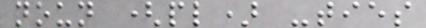noun (pl) -ties
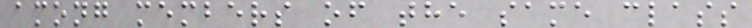among members of the same class
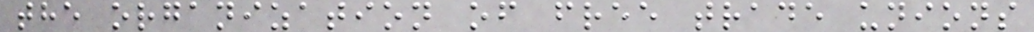the organization of free trade unions
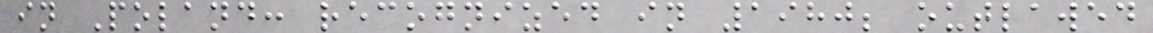in Poland: recognized in 1980; outlawed
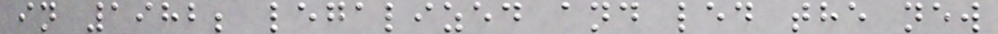in 1982; legalized and led the new
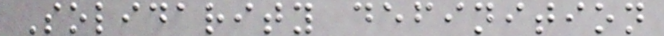Solidarity definition
